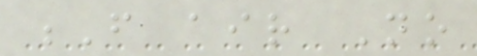F air No
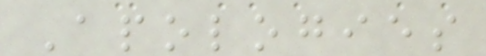Apologies
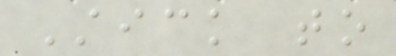Stick to
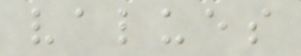values
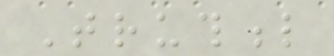Truthful
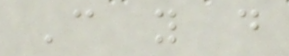Can you do
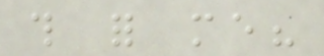this for me?
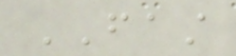FAST
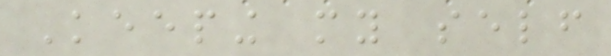Keeping my self
